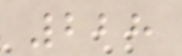228
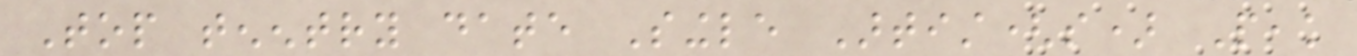Top tenentry date Single Artist(s) Peak
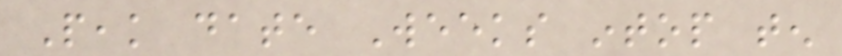Peak date Weeks intop ten
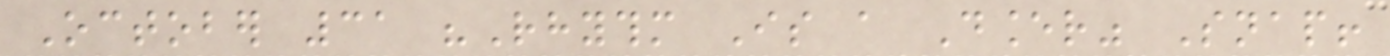October 31 "Rhythm Is a Dancer" Snap!
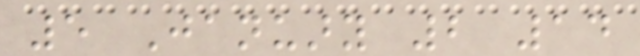5 January 2 14
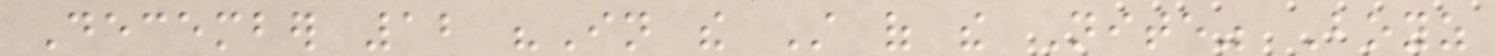December 12 "In the Still of the Nite" Boyz
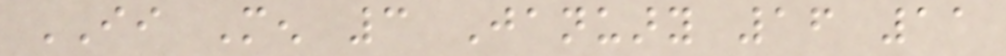II Men 3 January 16 11
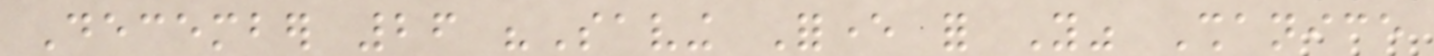December 26 "Saving Forever for You" Shanice
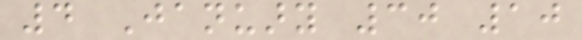4 January 30 10
